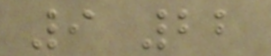9 22
